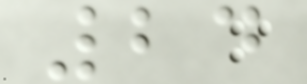24
